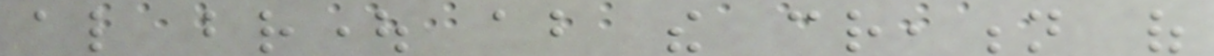also brought about the creation of
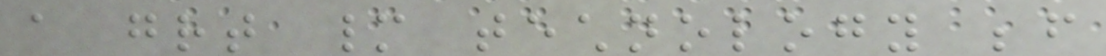a great many technology before
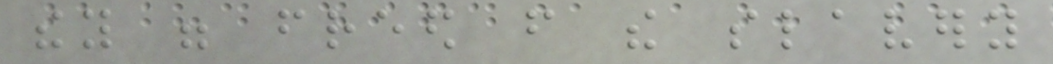they were freed from the slavery
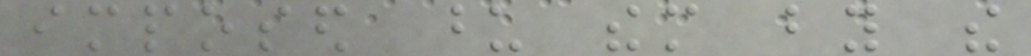imposed upon them by the
